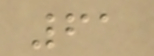61
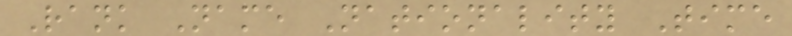Rank Name Nationality Time
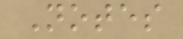Notes
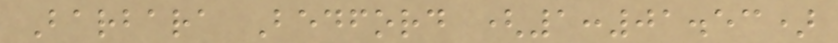Barbara Bedford (1:01.53)
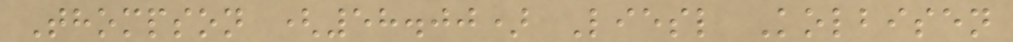Thompson (58.00) Liesl Kolbisen
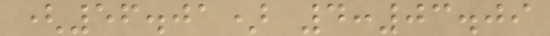(56.01) 4:03.09
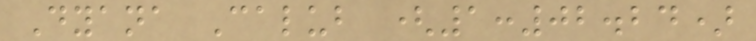Dyana Calub (1:02.24)
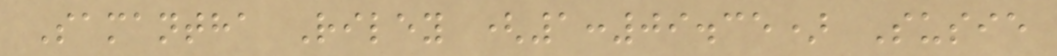Samantha Riley (1:09.35) Susie
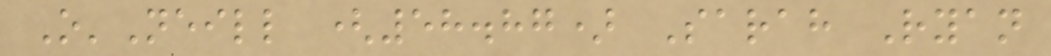O'Neill (58.87) Sarah Ryan
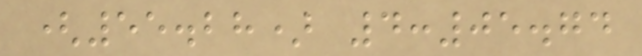(55.28) 4:05.74
